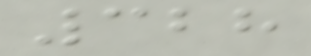328
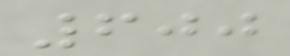600
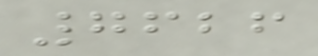7626
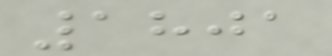1801
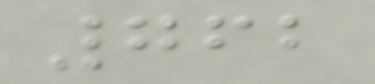762
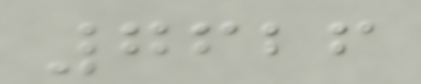7626
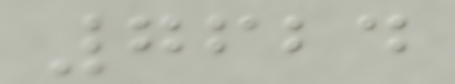7624
